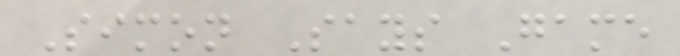Simon Says Game
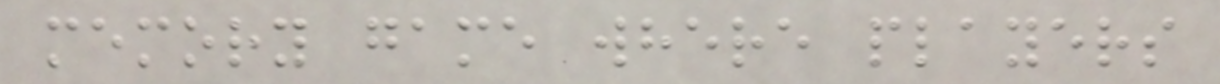memory game where players
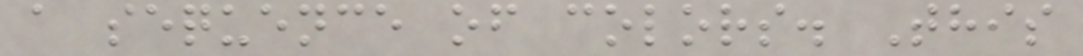a sequence of colors. This
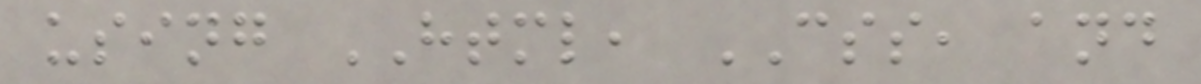using HTML, CSS, and
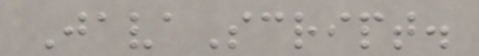JavaScript.
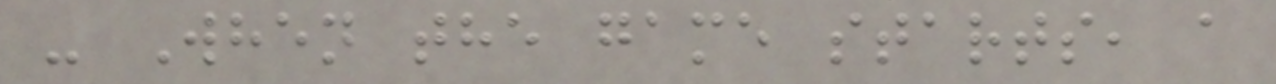- When the game starts, a
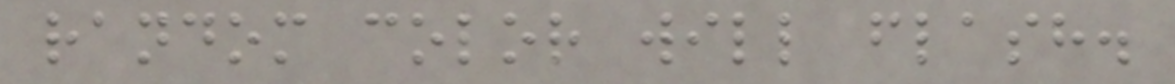random color will flash.
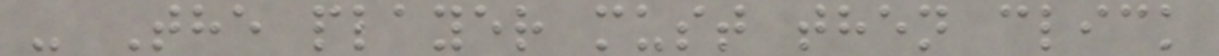- The player must then click
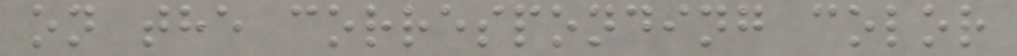on the corresponding color
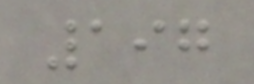197
